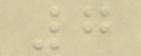7
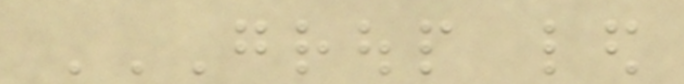GROUP LED
